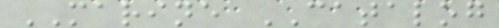MARINE CATALOG
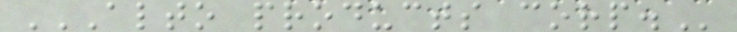ALTO PRODUCTS CORP.
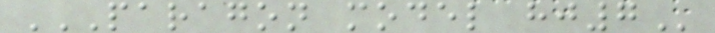PARAGON MODEL HJ7
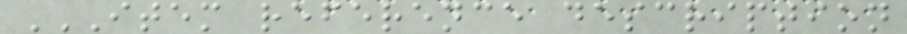ITEM REFERENCE DESCRIPTION
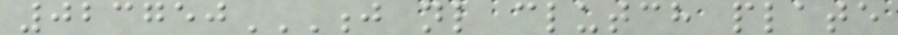023750J NL CLUTCH PLATE
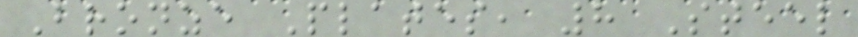Bronze Plates, 8 Steel
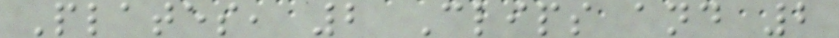Plates, 2 Clips and 2
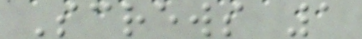Screws 1
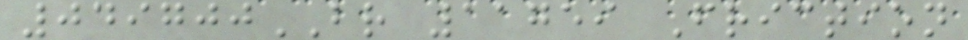049700BR 11759 Friction
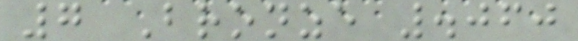7 Bronze .060
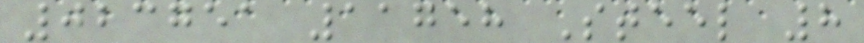023751 11758 Steel 8
